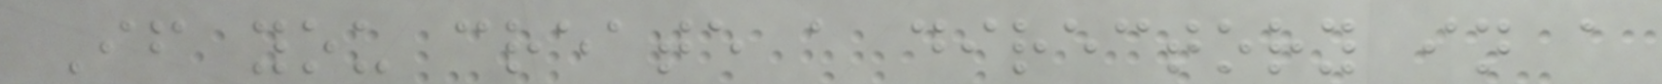If you create a directory in a
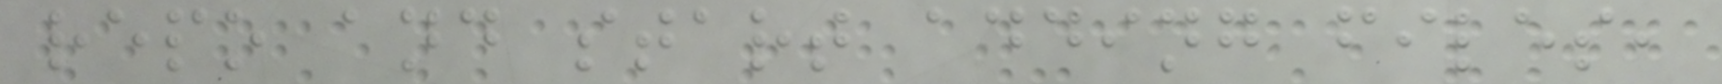repo and start adding files,
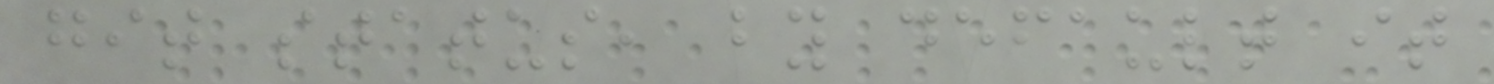git status, by default it
